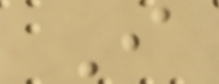I
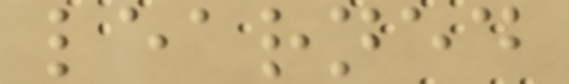learned
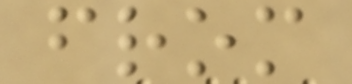from
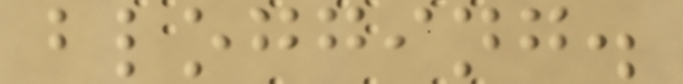blogging.
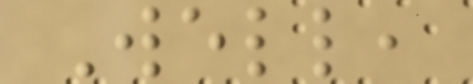Well,
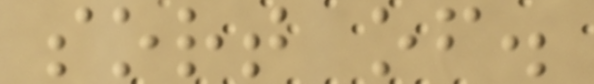sort of.
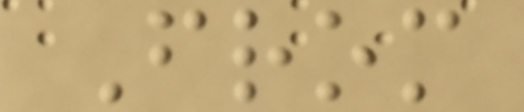From
